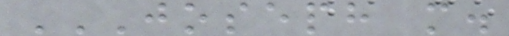JOSEPH M.
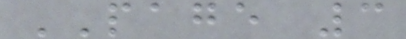PAGE 3
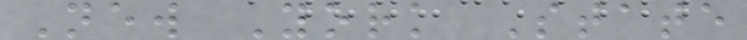New York State
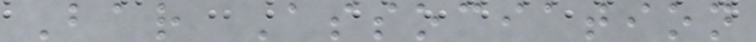Bar Association
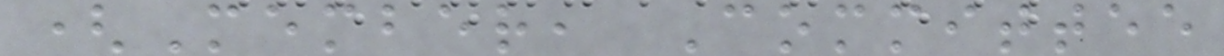(Member, Committee
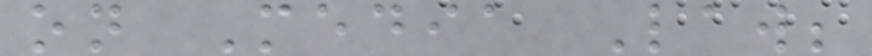on Media Law;
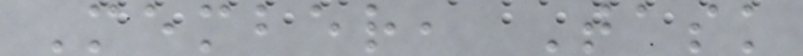Member, Task
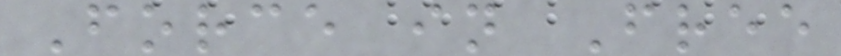Force in Free
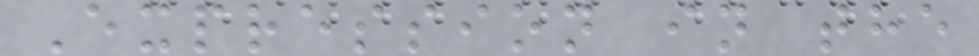Expression in the
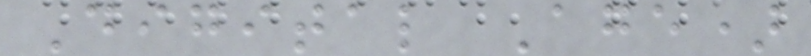Digital Age)
